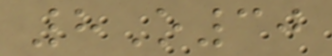8O30
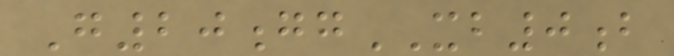G20ggXB0b
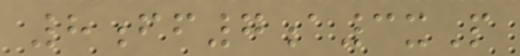8ff7a3xP
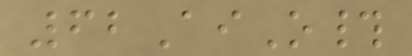62AiO#
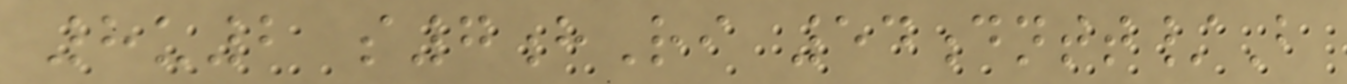8u2 s7hRi 54dntt/B
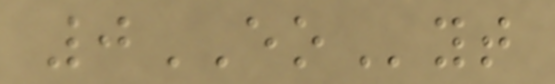0EOyt
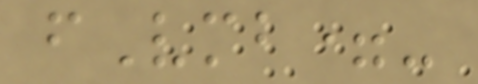fVmb=-
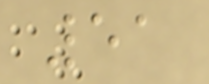51
